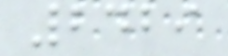2429
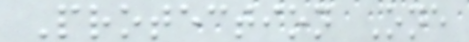Protection One
